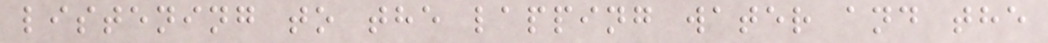listening to the lapping water and the
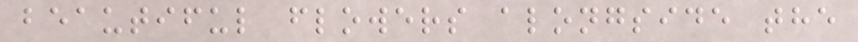beautiful flowers alongside the
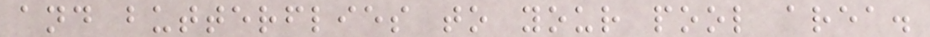and butterflies to your pool area.
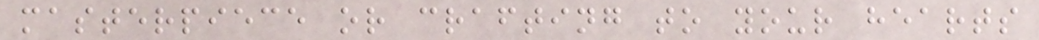masterpiece or crafting to your hearts
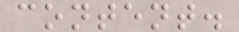content.
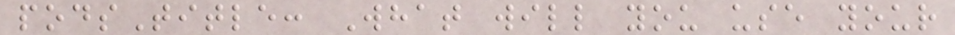podsTitle: What will you use your
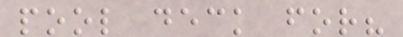pool deck for?
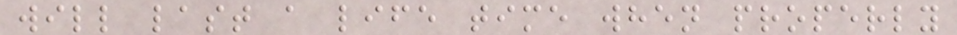will last a life time when properly
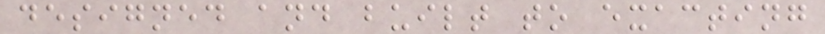designed and built to exacting
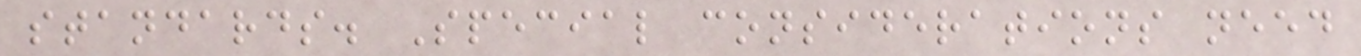standards. Special considerations need
